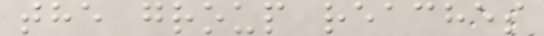the group reaches
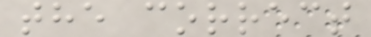the correct
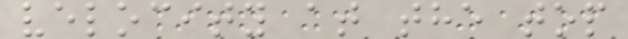velocity at the top
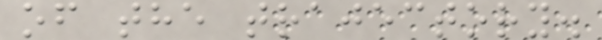of the trajectory.
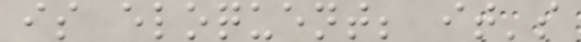is eloquent; it's
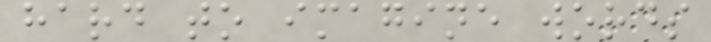hard to imagine words
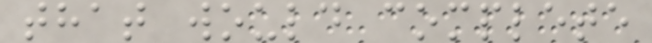that would complete
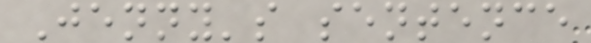Jenny's sentence
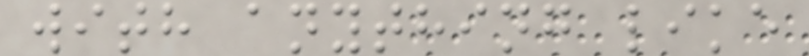with anything like
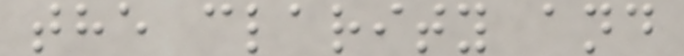the clarity and
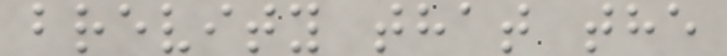brevity that the
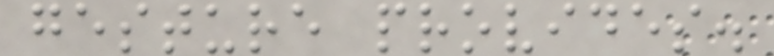gesture provides.
